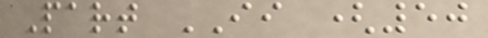Part II (50
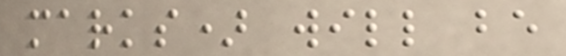marks) will be
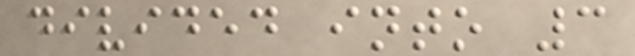divided into 3
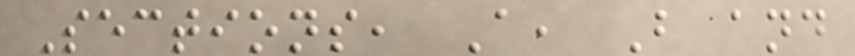Sections, A, B and
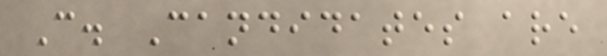C. Candidates are
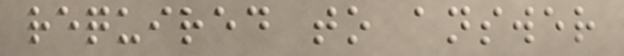required to answer
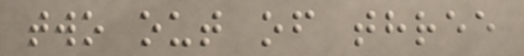two out of three
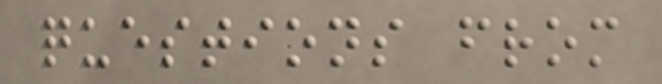questions from
